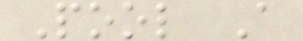Pool A
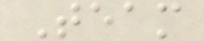Team
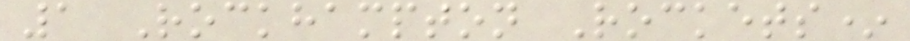1 Rockhampton Rockets*
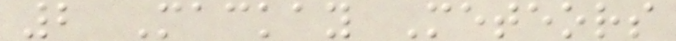2 Mackay Meteors
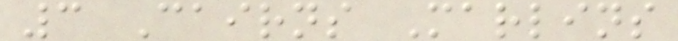3 Cairns Marlins
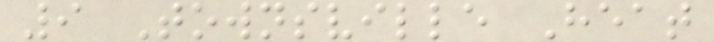9 Townsville Heat
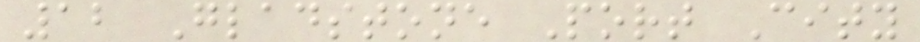12 Gladstone Port City
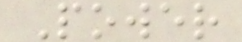Power
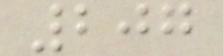207
